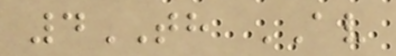4TH AV
